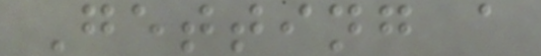Getting a
